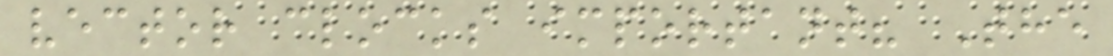vector clocks important? The
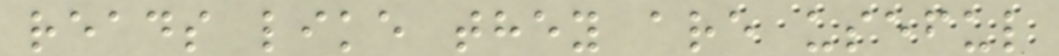reads like they are useful
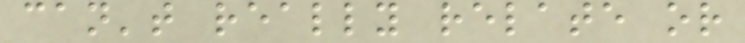can't really relate or
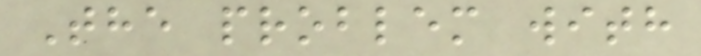The problem with
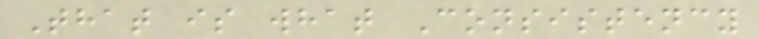That is what Consistency
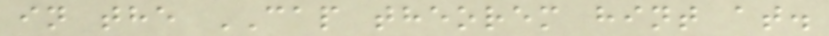in the CAP theorem hint at.
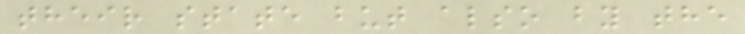their state but also by the
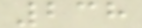238
